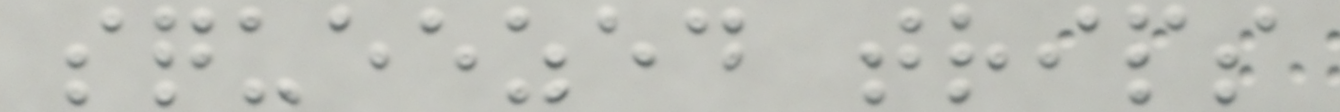squeezed trips
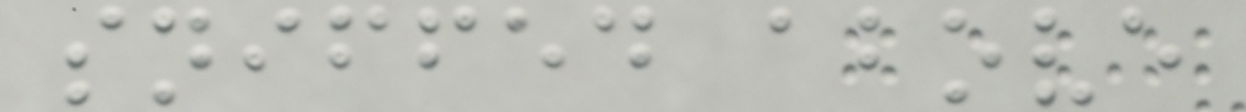sniffed above
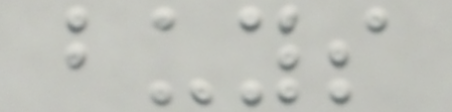buys
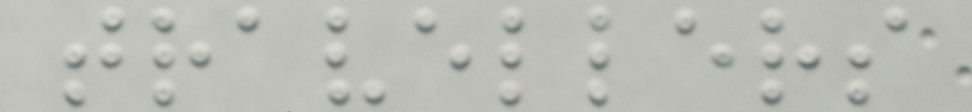travellers
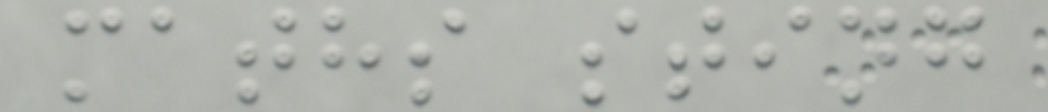maths sting
